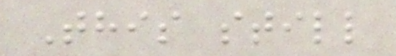This still
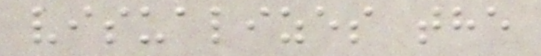visualizes the
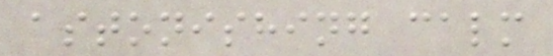astonishing calm
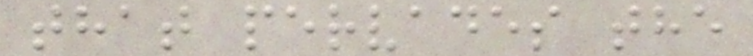that pervades the
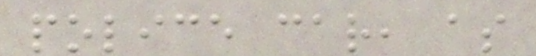police car, as
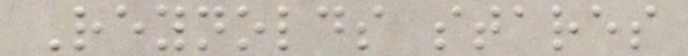Reynolds stares
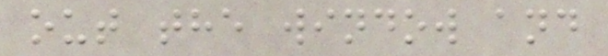out the window and
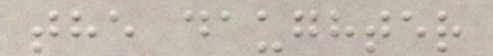the daughter
